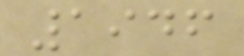1946
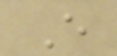E
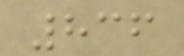836
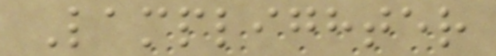Lamplighter
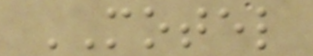MOTEL
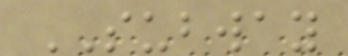SUBWAY
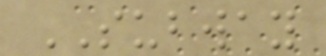SUBWAY
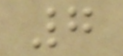7
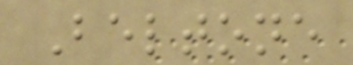Beltone
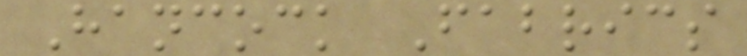Hancock Fabrics
